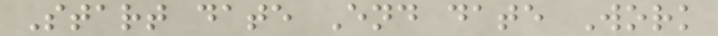Start date End date Work
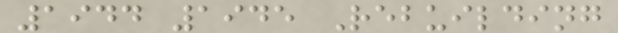1944 1945 Rebuilding
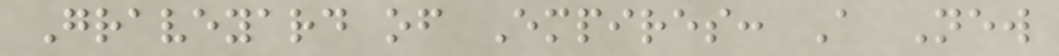Graveyard of Empires: A New
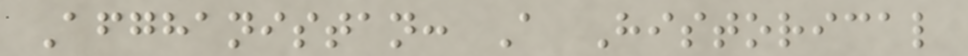Afghanistan: A Historical
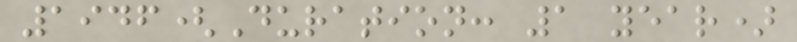1946(Duration: 1 year)
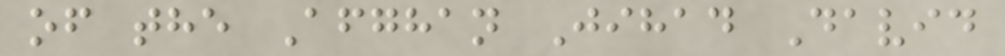of the Afghan Jihad David
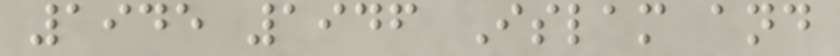1945 1946 Islam and
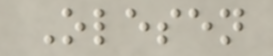Olesen
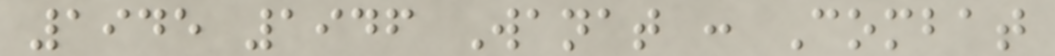1945 1946 Wanat : Combat
